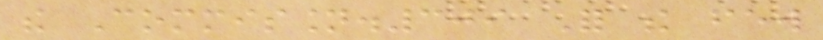the Commission.309 For the few
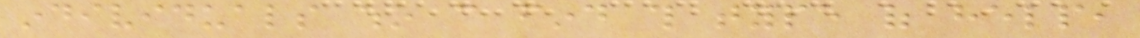individuals who can find this type of help,
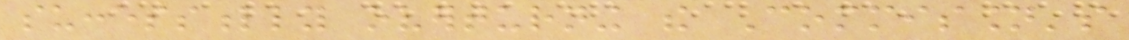successfully overturning the Commission's
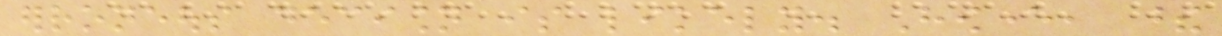erroneous decision is likely. However, these
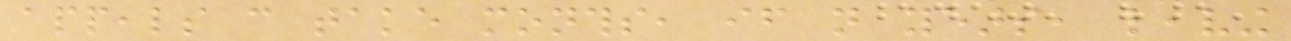appeals can take months, if not years, leaving
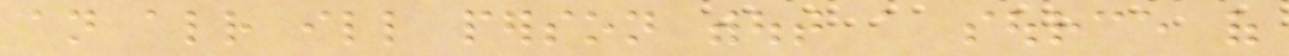an already ill person without a source of
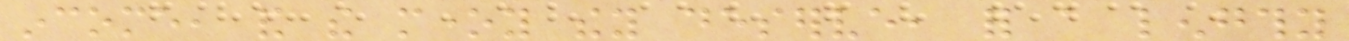income, and the money they deserve, for a lengthy
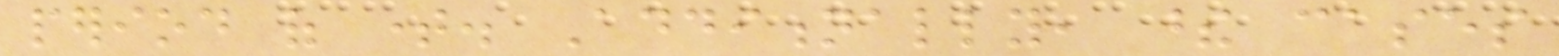period of time. Additionally, these cases
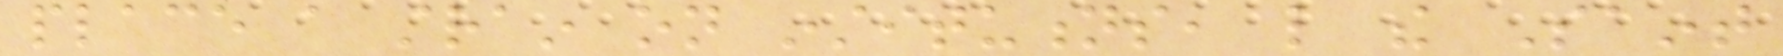place a strain on institutions, like the Saint
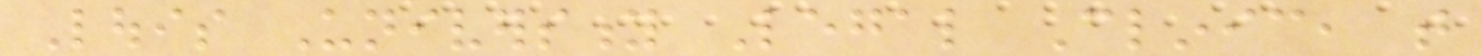Louis University Legal Clinic, that
